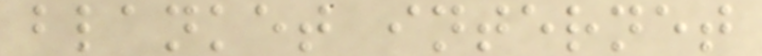blanket internet
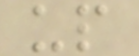up
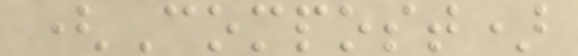(Compost)
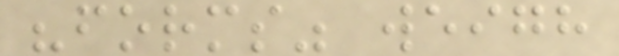"forms" weigh
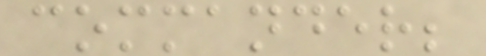commander;
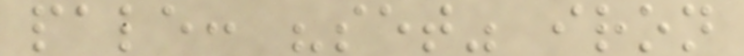pale: "set" iron
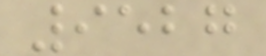9527
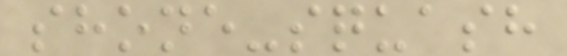shone-squash
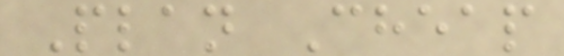Plan Cheap
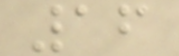16
